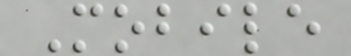Mobile
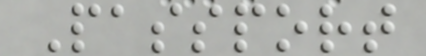Passport
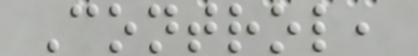Control,
